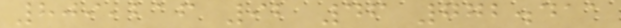809,216 92 46 772.411
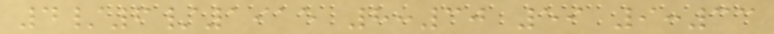4/6/1915 8:30 59 9:33
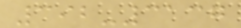392-3137
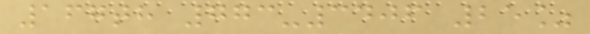167th 773-3406 25%
